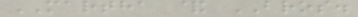MARTHA & BROS.
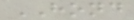HOND
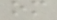om
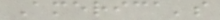America's
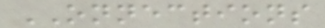ONNECTIONS
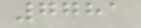7781
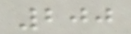200
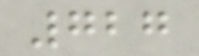727
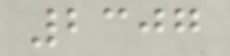2307
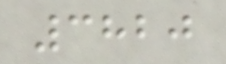3820
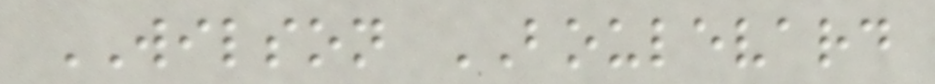WILSON BOULEVARD
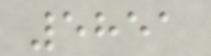5851
